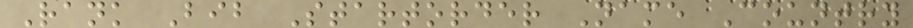Rank Bib Startorder Name Country
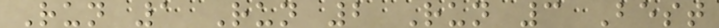Run 1 Run 2 Run 3 Best
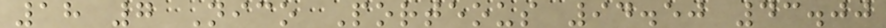18 7 Nico Porteous 94.50 43.00
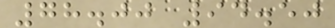78.00 94.50
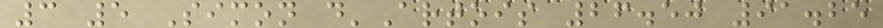3 5 Simon d'Artois 26.50 91.25
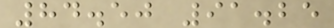84.50 91.25
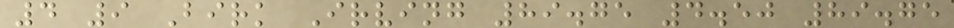4 9 Birk Irving 89.75 4.50 89.75
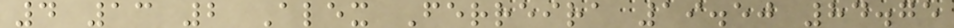4 13 2 Alex Ferreira 19.50 84.75
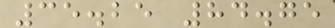35.25 84.75
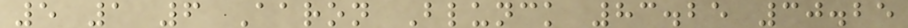5 1 6 Aaron Blunck 83.25 30.25
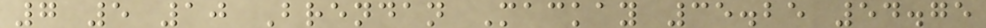7 5 10 Brendan Mackay 35.25 54.75
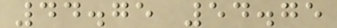44.75 54.75
